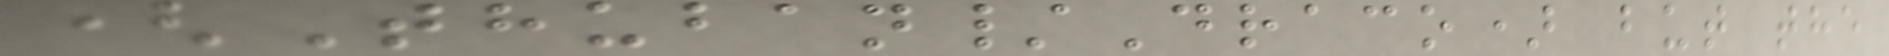(Thuban/Draco) but the
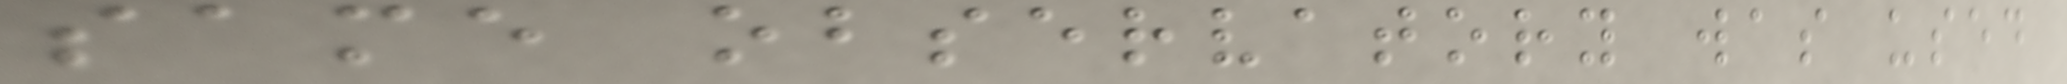same observatory was used
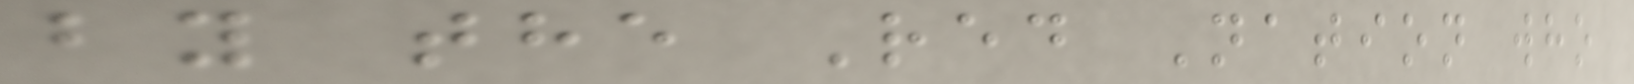by the Red Nation who
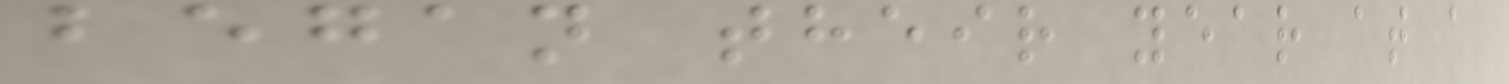began their year at a
